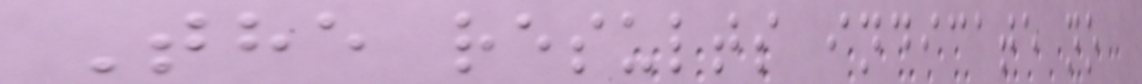The results indicate no
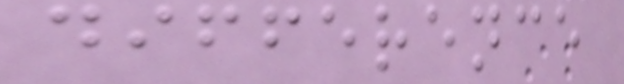difference
